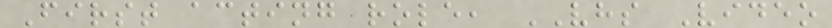First acting role, VHS Video
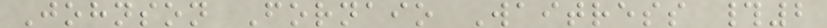Johnson Fornaio Waitress #2
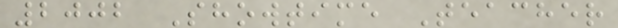2002 Showtime Teacher
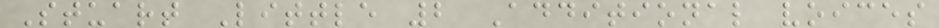Stuart Little 2 Additional voices
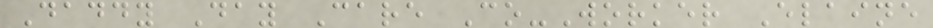Daddy Day Care Co-Worker Elaine
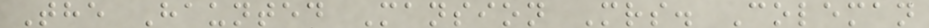The Haunted Mansion Mrs. Coleman
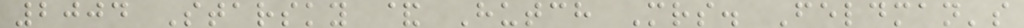2004 Starsky & Hutch Mrs. Feldman's
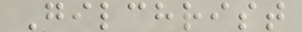Gilchrist
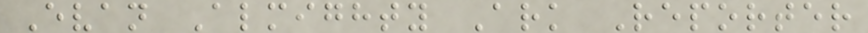Evan Almighty Ark Reporter
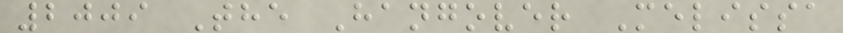2009 The Hangover Melissa
